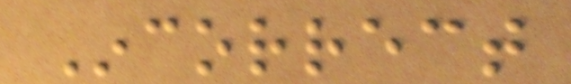Incorrect
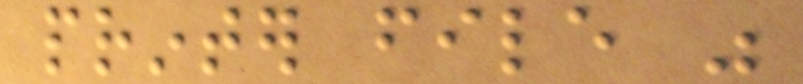printer file was
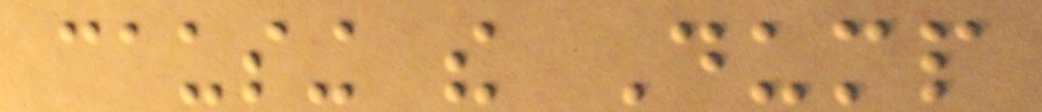causing the Dump
